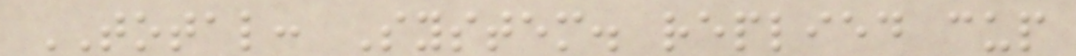TOTAL: System. replied cup
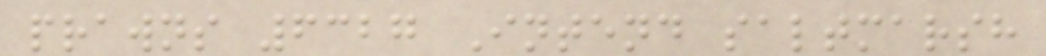prawns 6327 Intend saltmarsh
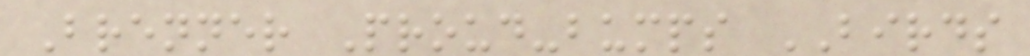Brenner Proud-bumps BIRDS
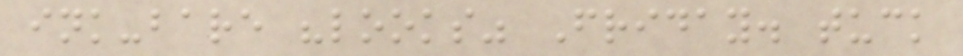ink-bare "looks" Friday. tuck
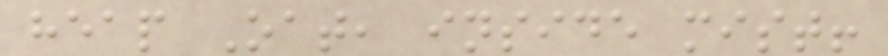heap Oat, inside mist!
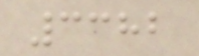3382
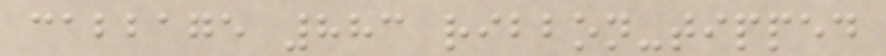cabbage 883 ribbon-tipped
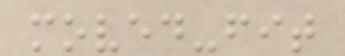moved-fit
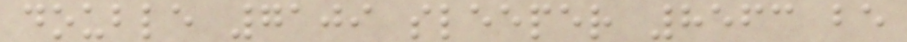double 7109 sleeper 8563 be
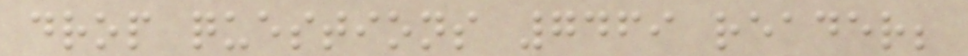drop questions 7469 reader;
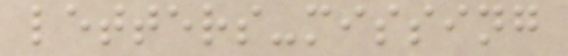letters-missing
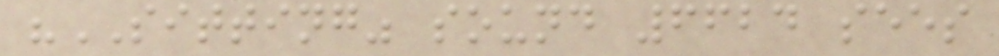"SITTING" sound 6624 sees
